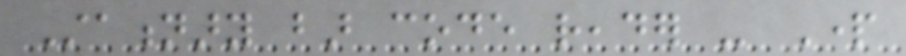Stationary bar code reader - Part
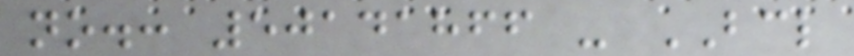no.: 50141866 - BCL
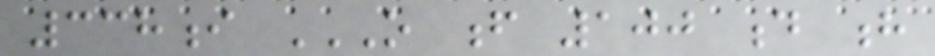338i O F 100 D H
